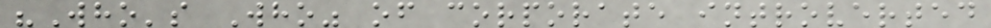"Who's Who" of corporate introverted
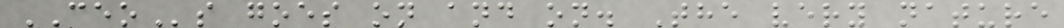CEOs goes on and on. The very nature
